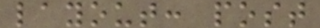layout: post
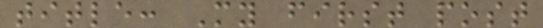title: My first post
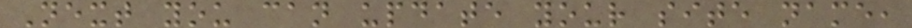Next you can update your site name,
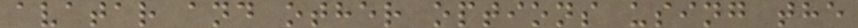avatar and other options using the
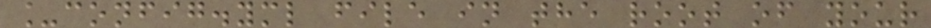_config.yml file in the root of your
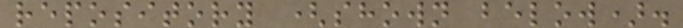repository (shown below).
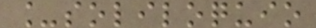_soliloquio
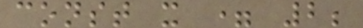const x = 2;
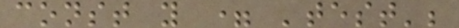const y = 'test';
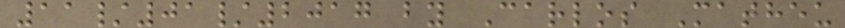11/01/2017 by Carlos Matheu
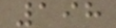198
